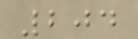204
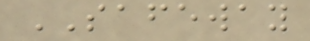SAFEWAY
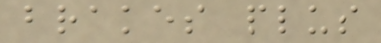brakes plus
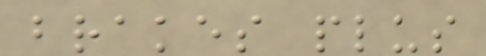brakes plus
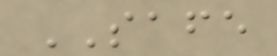SAFE
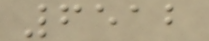6512
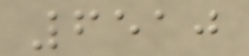6510
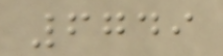6749
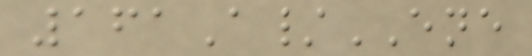161A/ENE
